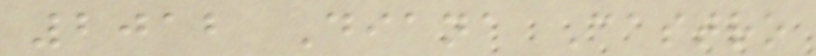2012 Diana Castro
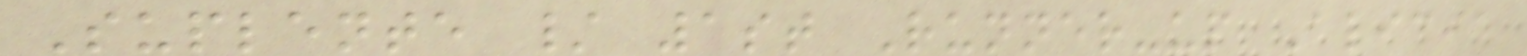Suplente / 1st Runner-up Alicia
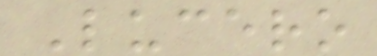Lucero
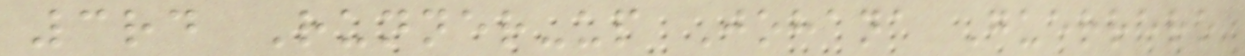3rd Runner-up Johana Guerrero
